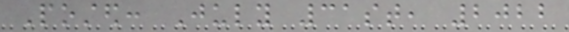Posted: July 31st, 2022
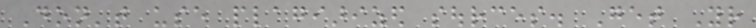Don't use plagiarized sources. Get Your
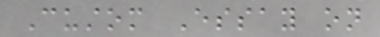Custom Essay on
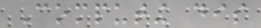Computing dis
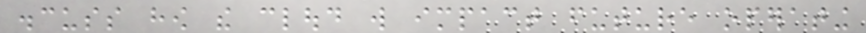discuss how the cloud will impact future operating
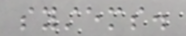systems.
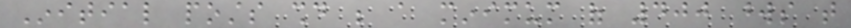Initial posts should be a minimum of 400 words that
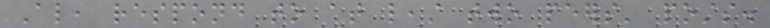Also, respond to at least two peers' posts.
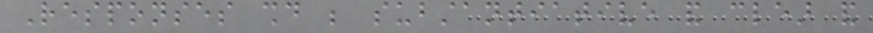Responses should be substantiative and clear and
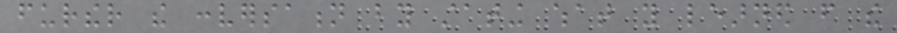further the conversation by stating what you learned from the
